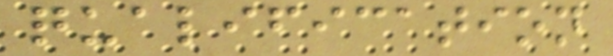qualification
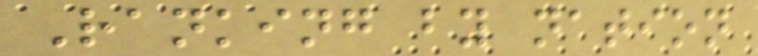Ranking by nation
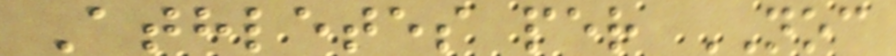Athletes per NOC
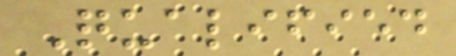Qualified
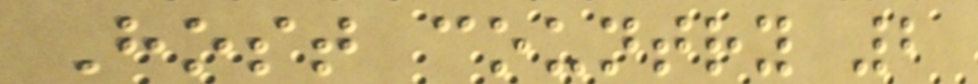Host country 2
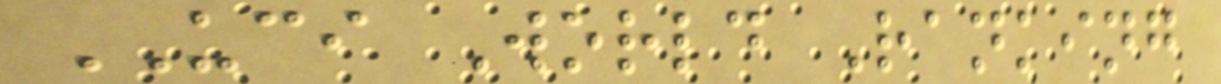UCI World Ranking
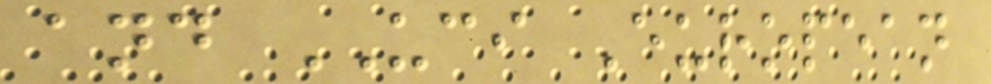and UCI European
